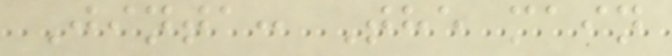Jinta: The main
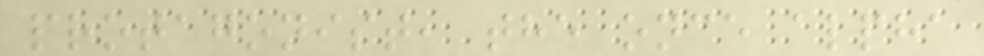protagonist, the once alpha
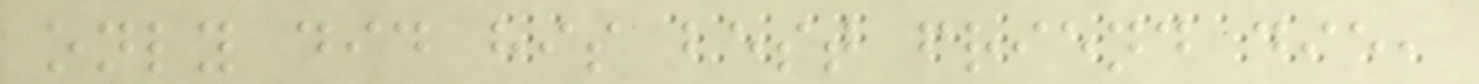only did his best friend die,
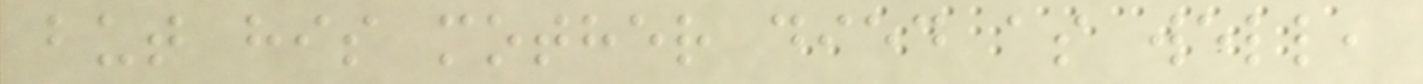but his mother died as well,
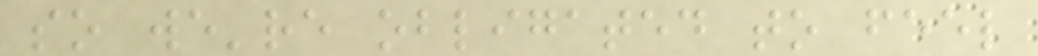so we're obligated to feel
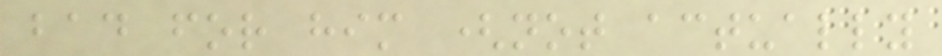bad for him (not actually
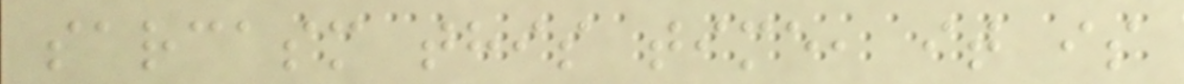sarcasm this time, it is
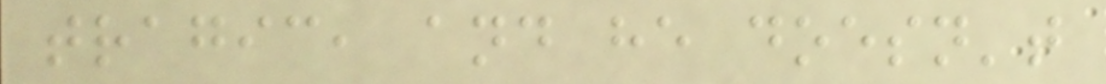tragic, and he doesn't
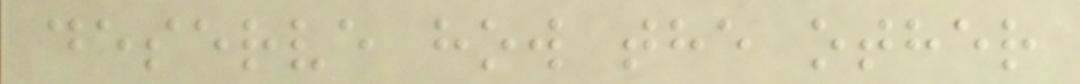deserve how the other
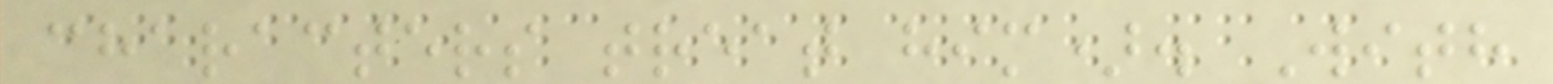characters treat him). With
